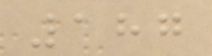187
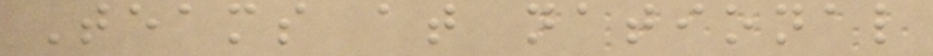Teams at national
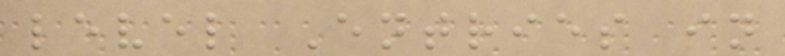level Entries in
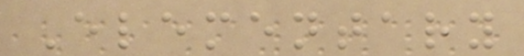Elementary
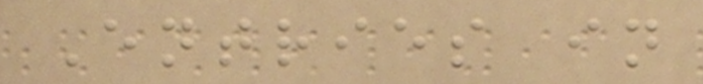Entries in
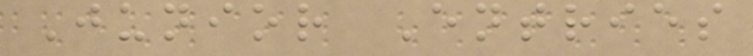Junior Entries
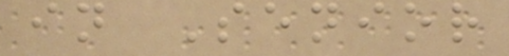in Senior
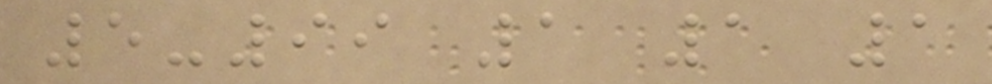5-99 1 1 1
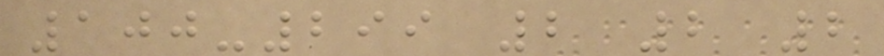100-299 2 2 2
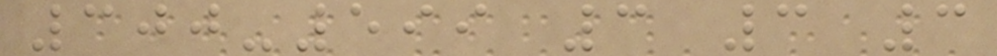300-599 3 3 3
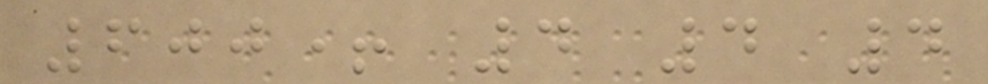600+ 4 4 4
